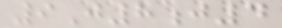9J8j4
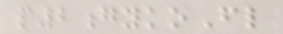p2gykoFl
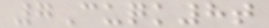7Cuqk8t
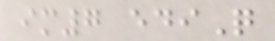im7 ediQ
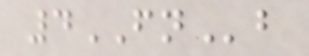4FNb
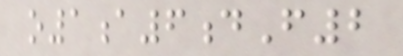o1a6dF2
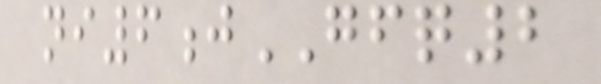ni6jGFQ2
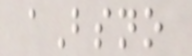aBsno
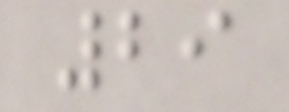29
